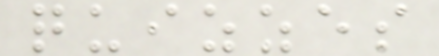quizzes
